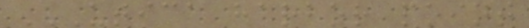UTICA HARBOR POINT
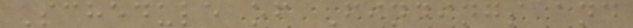Schedule of Findings and
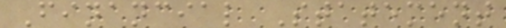Financial Statement
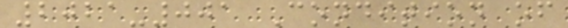2021-001 Condition of
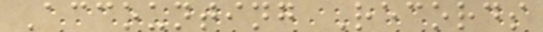Accounting Records
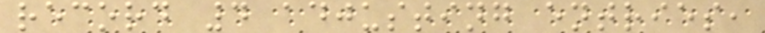record 4 adjusting entries,
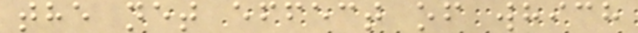the net effect of which
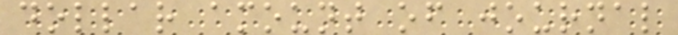dollar amount of journal
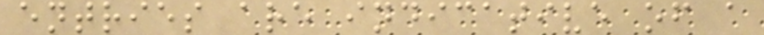entries are indicative of a
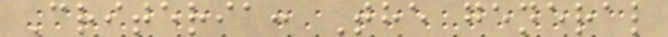Criteria: The general
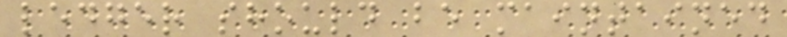ledger should be maintained
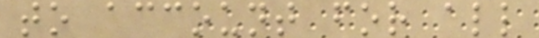to account for all
